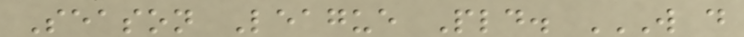Season League Pld. W D
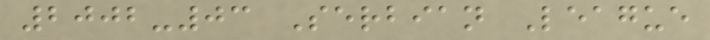2002-03 Serbian League
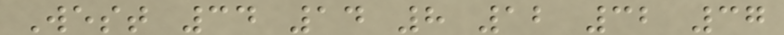West 34 14 8 12 32 37
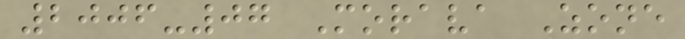2006-07 Morava Zone
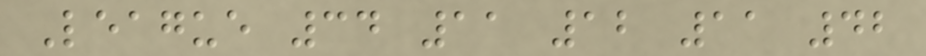League 34 11 12 11 42
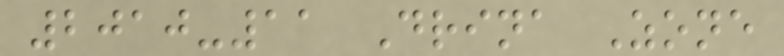2010-11 Drina Zone
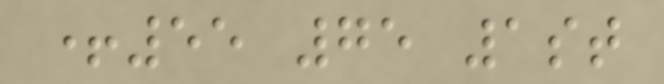+55 75 1st
